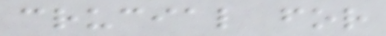crucial for
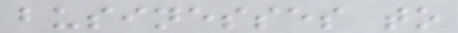businesses to
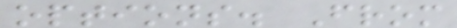options. From
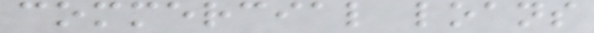commercial loans
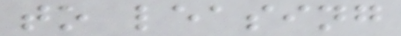to leasing
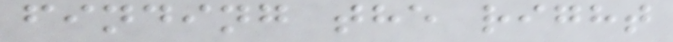finding the right
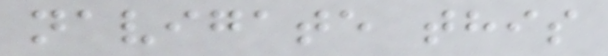navigate this
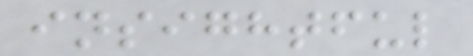insightful
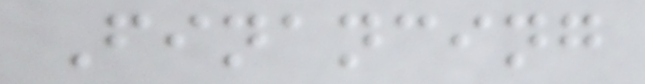Financing
